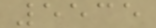5535
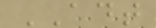ADT
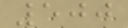500
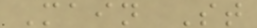Main St
